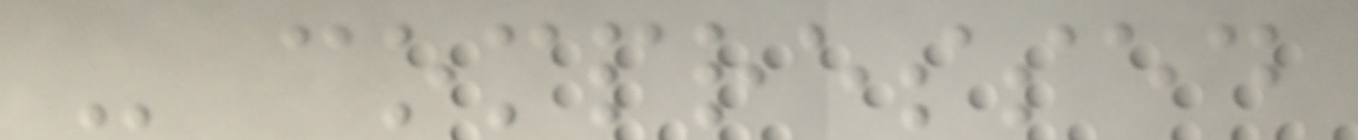- compressed
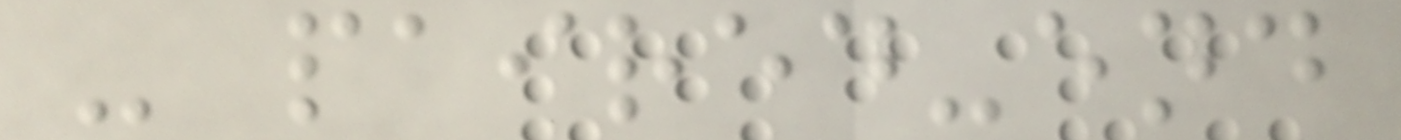- paired-end
